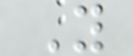Y
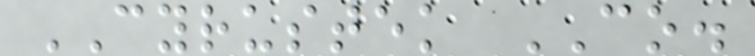CYRUSTEK CO.
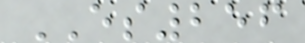ES256
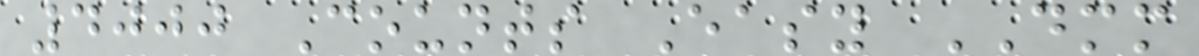4000 Counts Easy DMM
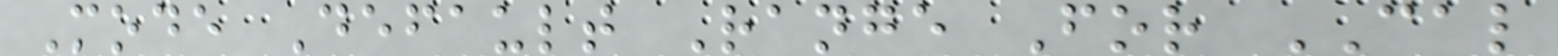Mode Default Range For CAL
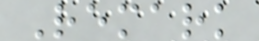Remark
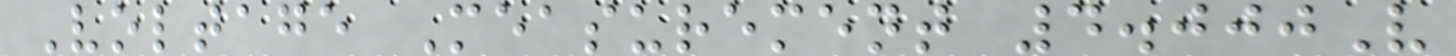Voltage Measurement 4.000V
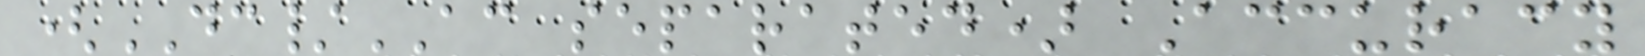(DC/AC separated) Accuracy
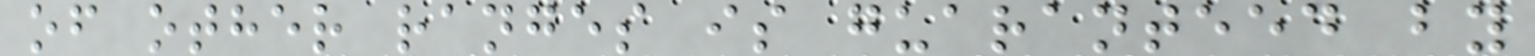of other ranges is guaranteed by
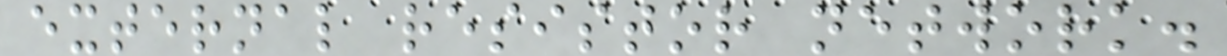external resistor network.
